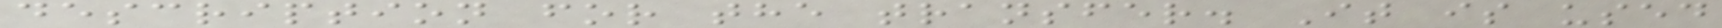description for the transfer. It is used
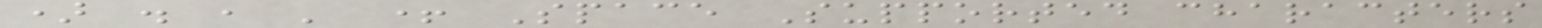) . , ' + Space Supported characters
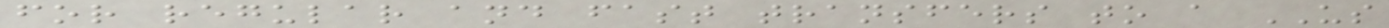for regular and fast transfers to a US
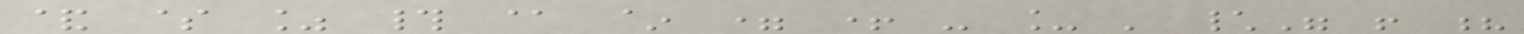& $ % # @ ~ = + - _ ' \" ! ?
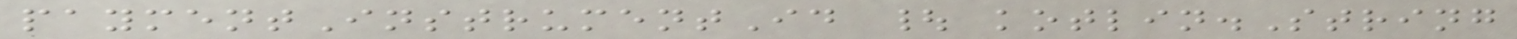paymentInstrumentId | kotlin.String
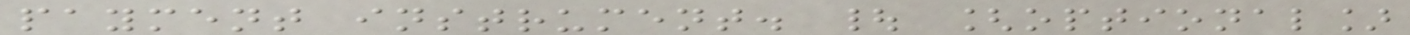payment instrument. | [optional]
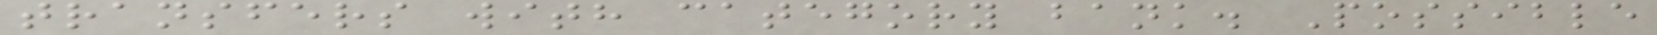transfers with category bank. Possible
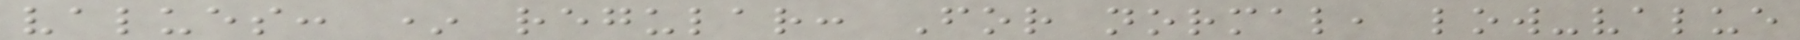values: * regular: For normal, low-value
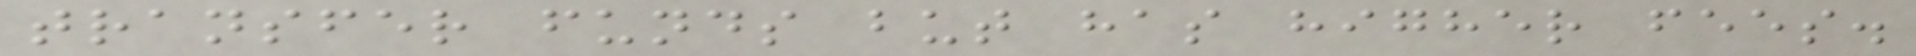transfer funds but has higher fees.
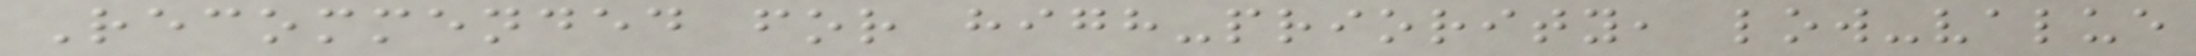Recommended for high-priority, low-value
